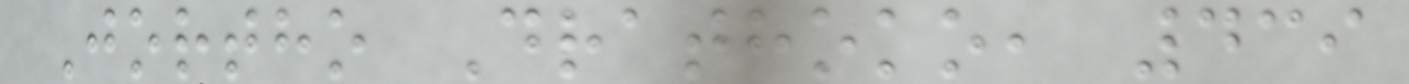Jortho Drathoko, 439
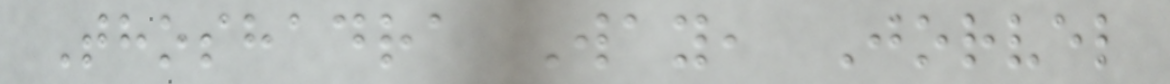Thoshadra Way, Jorvel
